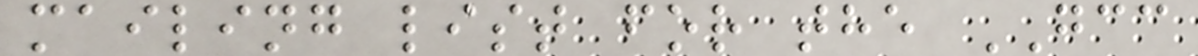mailing list for the GCC
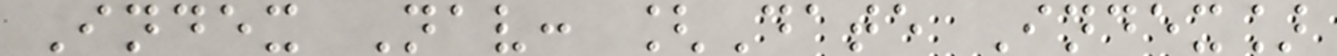Index Nav: [Date Index]
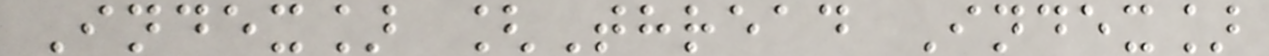Index] [Thread Index]
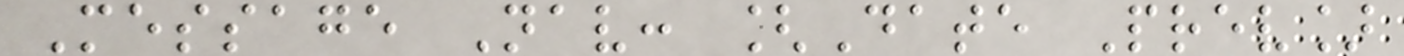Message Nav: [Date Prev]
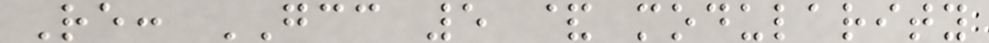Re: GCC 5 & modularity
